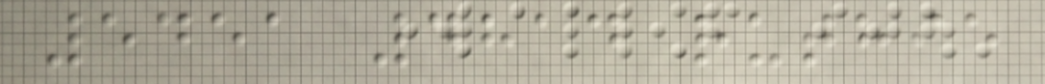5451 4814 ruthie
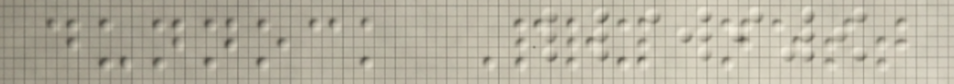dunnock Pry nest
